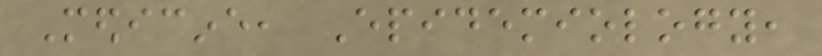Medicine, Epidemiology,
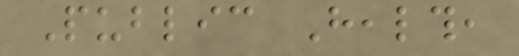Public Health,
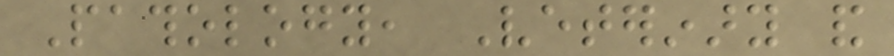Pathology, Veterinary and
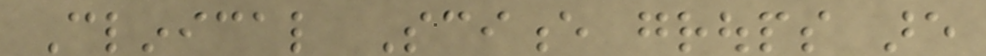Clinical Science groups are
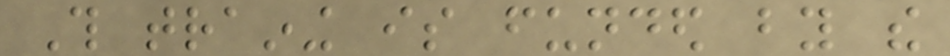This training is funded by the
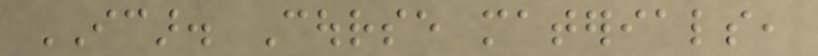ICAR. Course materials,
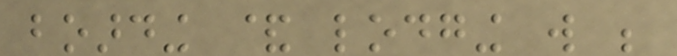boarding & lodging will be
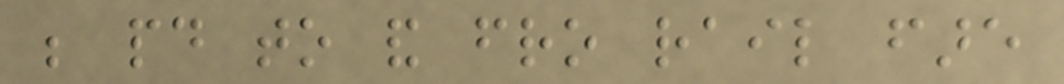be paid to and fro rail fare
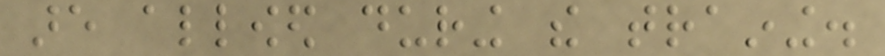are allowed during the training.
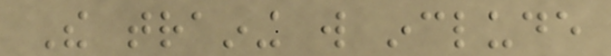The training will include
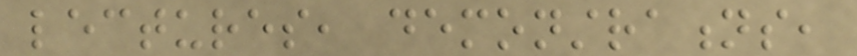lectures, demonstrations,
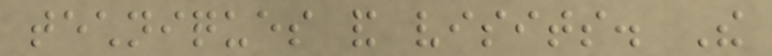techniques and visits. The
